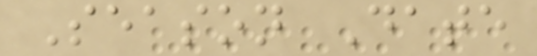Season Date
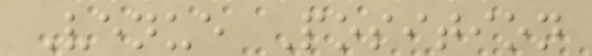Venue Position
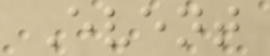Event
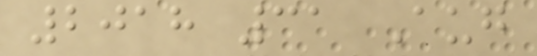2018 31 Aug
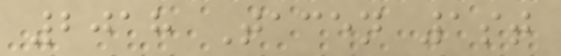2018 Tacen 1st
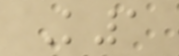K1
